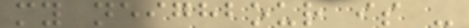my neighbour is -
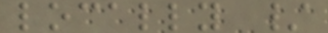locally /
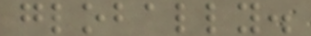globally.
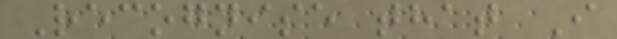Recognise that I
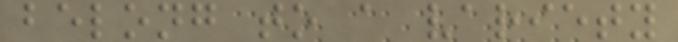belong to a variety
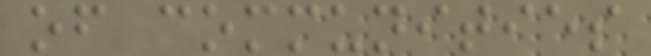of communities
